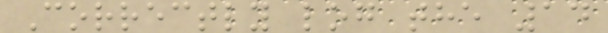Correctly log the 14
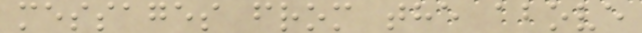messages from the above
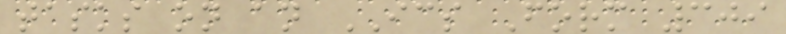tasks on an ICS Form 309
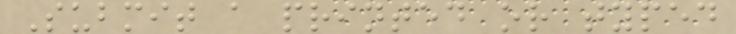Submit a printed or typed
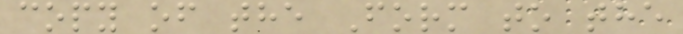copy of the Form to the
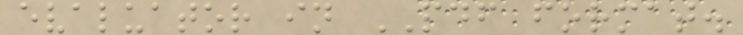evaluator in PDF format.
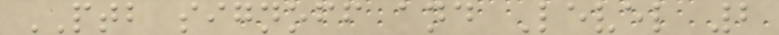PTB signoff and Level 2
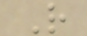R
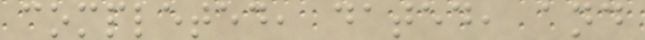completed, dated, and
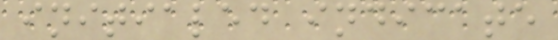initialed indicate
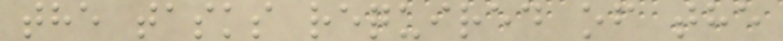the tasks required of the
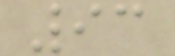93
